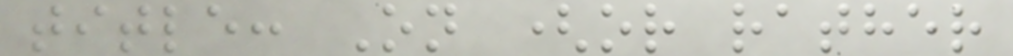title: On (or rather
